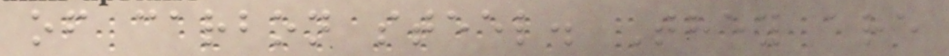of carbon steel. They are
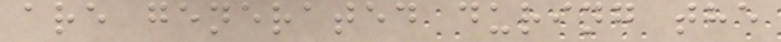are generated during the
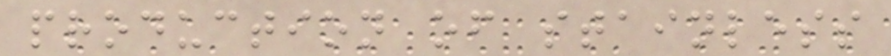production of stainless
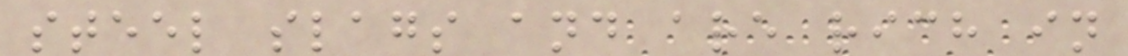steel slags and are rich in
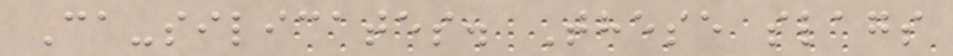Ca-silicates. These slags
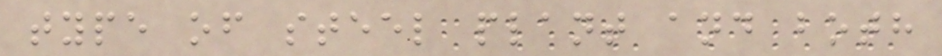type of steel plant and both
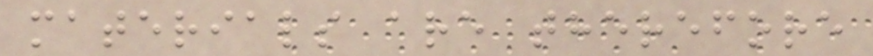materials are therefore
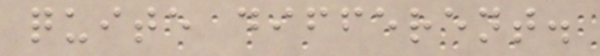quite different.
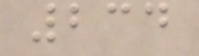234
